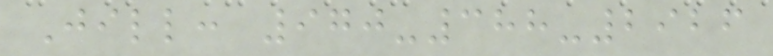Jill: 970-388-2926
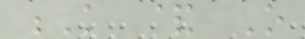K & O
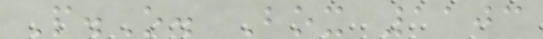P.O. Box 1103
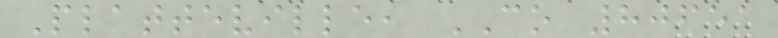Platteville, CO 80651
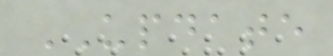UPDATE
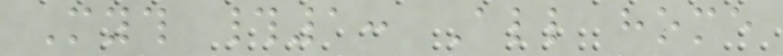Myth #1: All home
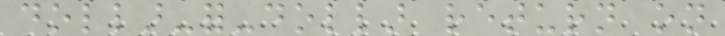dollar-for-dollar return on
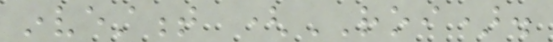investment (ROI).
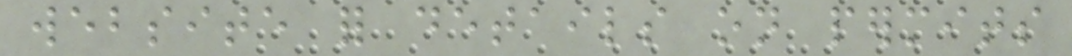website for details on permits
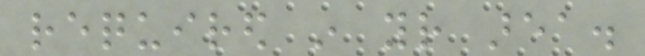required in your area.
